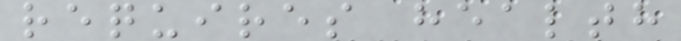requires health
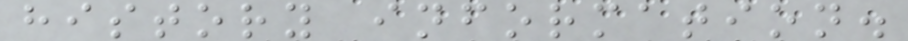history information.
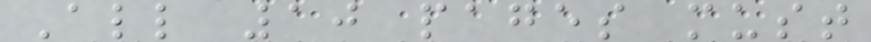All 10 pages must
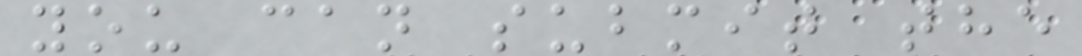you can submit the
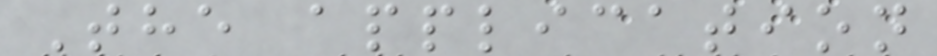The application
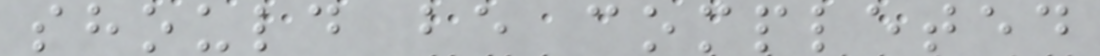should be completed
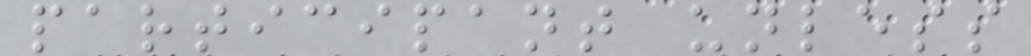participant unless
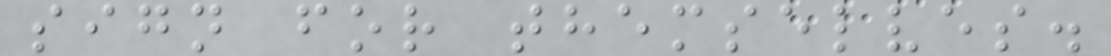sign for themselves.
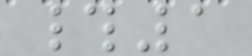#1
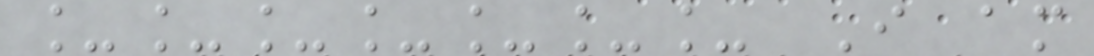_______ I am
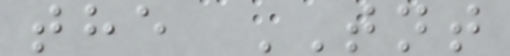the TNT
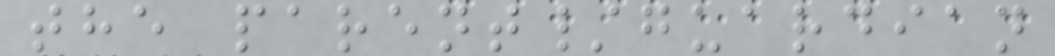the parent/guardian
